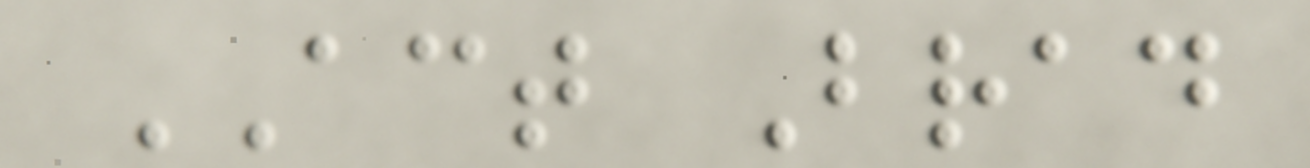ACT Brad
